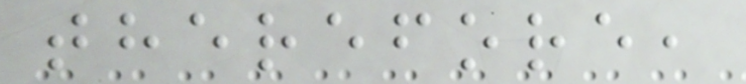therefore,
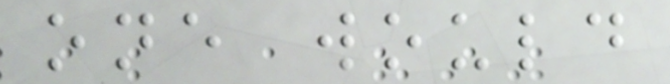one would
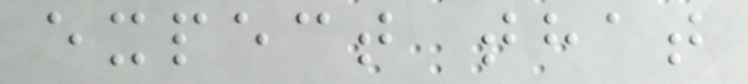expect that
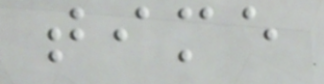time
